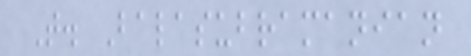T. Balasubramanian
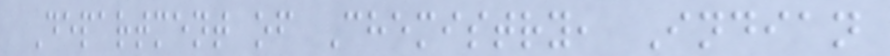Department of Chemistry, Indian
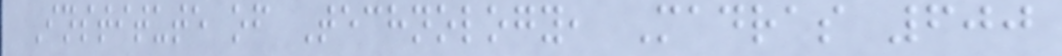Institute of Technology, Madras 600
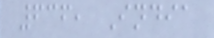636, India
